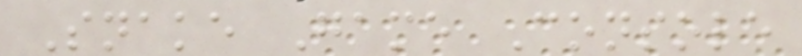Snake Game Console
